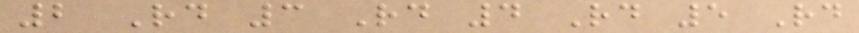2 Rd 3 Rd 4 Rd 5 Rd
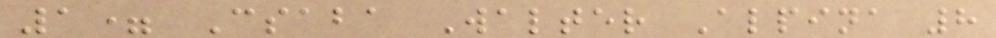1= Csaba Walter Alpina 8
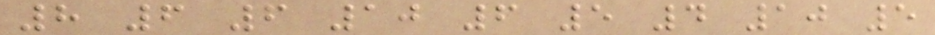8 6 6 10 6 5 4 10 5
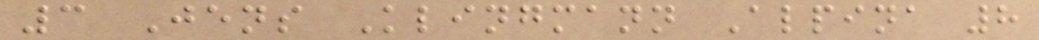3 Jens Klingmann Alpina 8
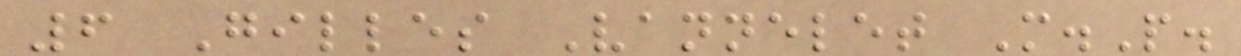6 Gilles Vannelet M.P.
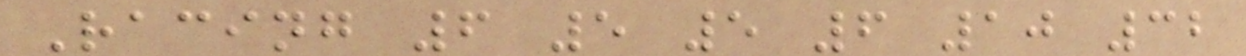Racing 6 5 5 6 10 32
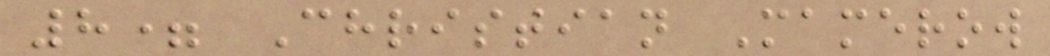8= Christian Mamerow
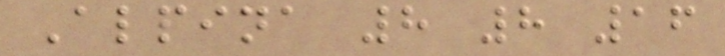Alpina 8 8 16
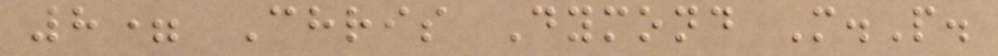8= Chris Dymond M.P.
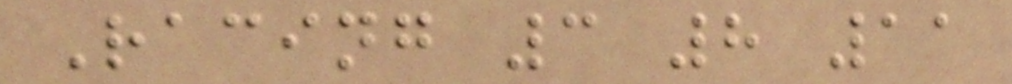Racing 3 8 11
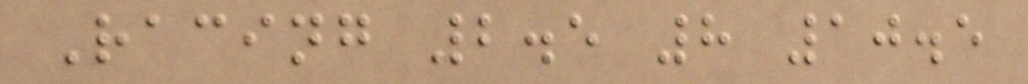Racing 2.5 8 10.5
